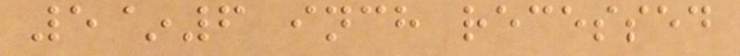5~6 inch recessed
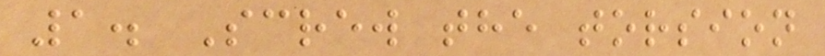1. Screw the torsion
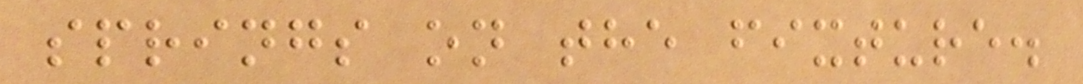springs on the fixture.
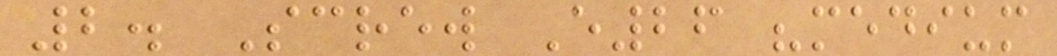2. Screw E26 "medium
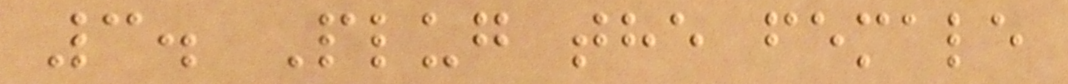3. Plug the female
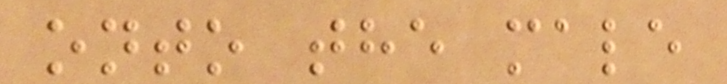onto the male
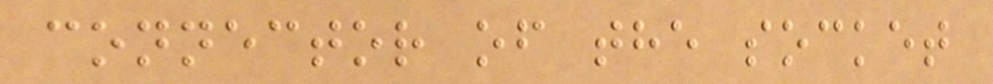connector of the socket
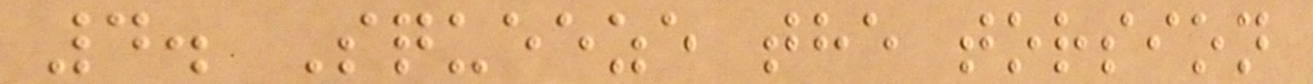4. Squeeze the torsion
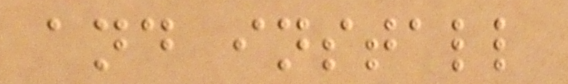and install
